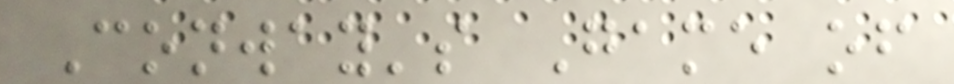Conway's Game of
